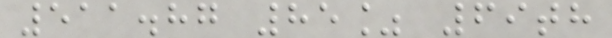511.87 85% 69th
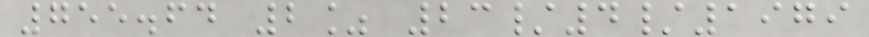755.64 2% 23/4/1979
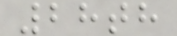28th
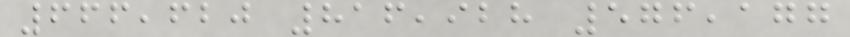666,620 816,928 576,177
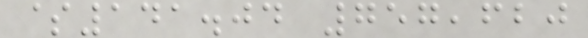$141.04 757,620
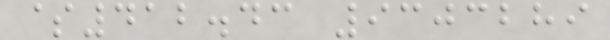$412.43 9303289
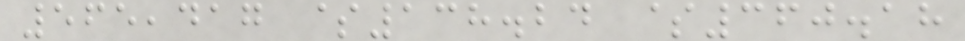565,417 $138.24 $360.18
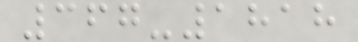367-1818
